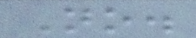No.
